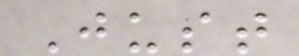Just
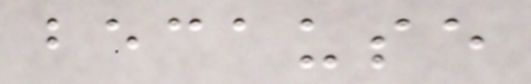because
